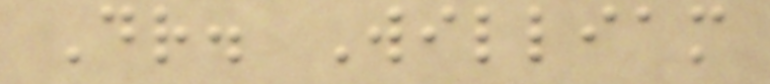Dr. William
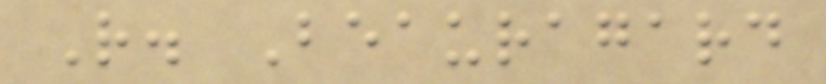R. Beauragard
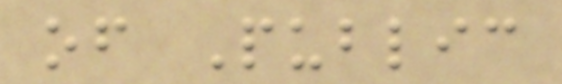of Public
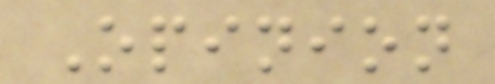Opinion
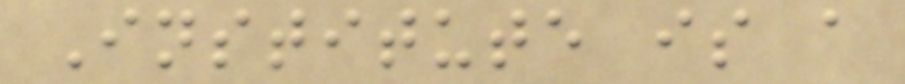Institute is a
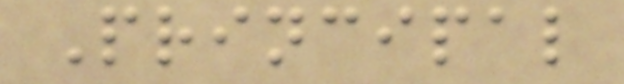Principal
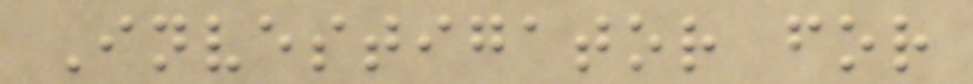Investigator for
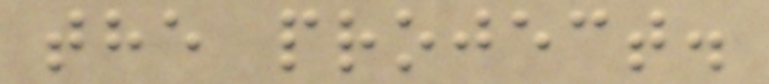the project.
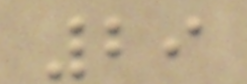29
